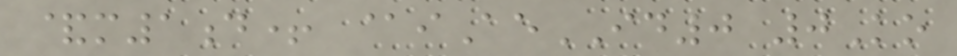&m1d+ @iAeID0 0Ko
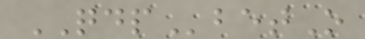QDPbetO
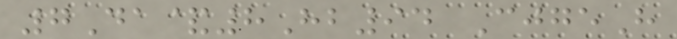7Da&8Hb94 CjgeH
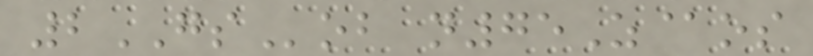2GSob n75Z@os
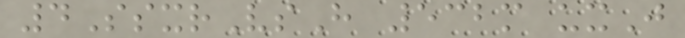4SsxrVsH 532m uxJ
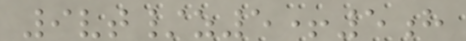9vt/z5+5h
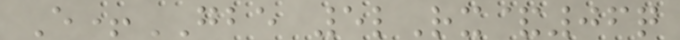E+GBE 5lRx&06q
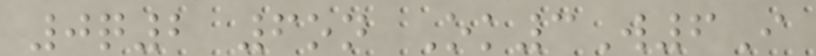0q2 6on Ok3W6I
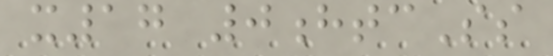x17 0htcSs
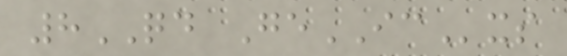8QD GeICxs
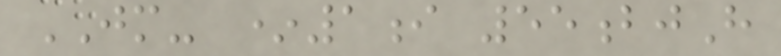JM- *1i 55bjH
